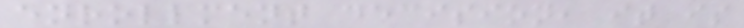enrollment decision, it is
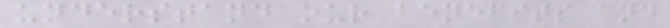understand our benefits and
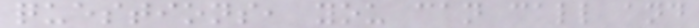questions, you can call and
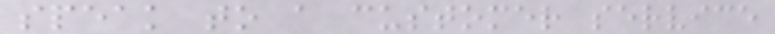speak to a customer service
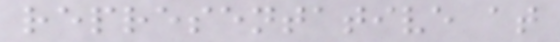representative at
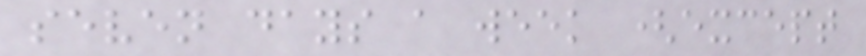seven days a week (except
